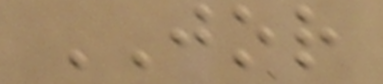JOR
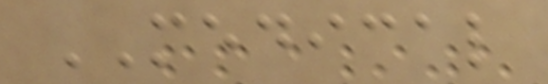MEDICAL
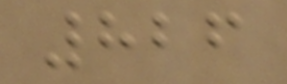826
